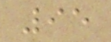95
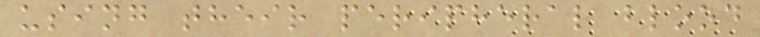using their peripheral blood
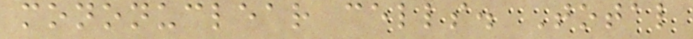mononuclear cells. Total
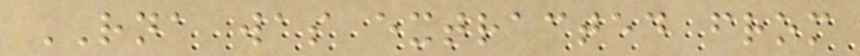RNA was extracted from
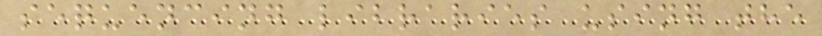sequencing libraries using the
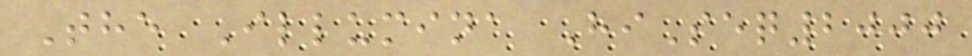The Illumina HiSeq2000
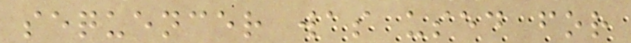sequencer was used for
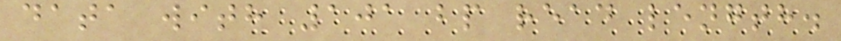data with 101 bp read length.
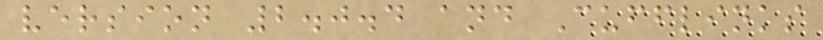version 2.0.4 and Cufflinks
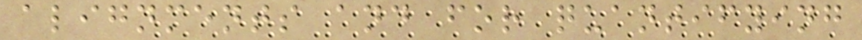alignments and for quantifying
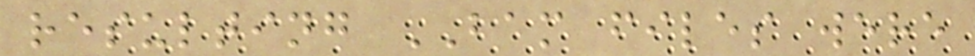resulting BAM files were
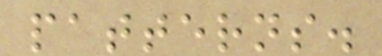patterns.
